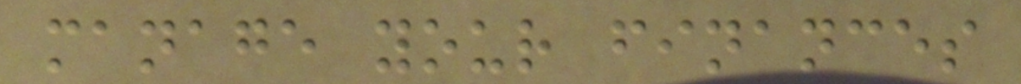manage your finances
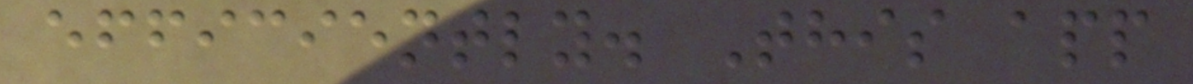efficiently. This app
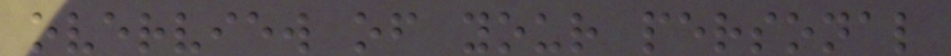overview of your personal
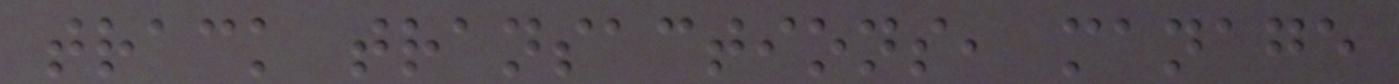track transactions, manage
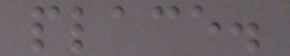place.
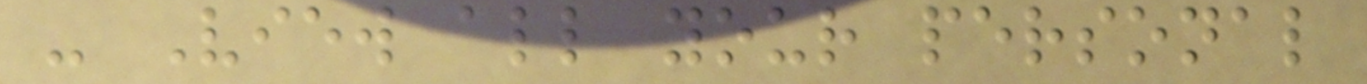- View all your personal
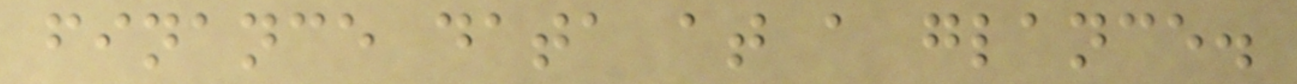finance data at a glance.
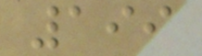199
